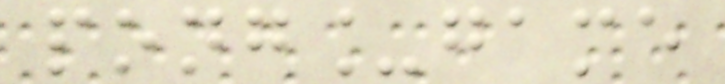pong_game
